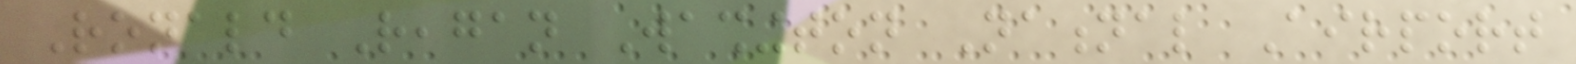Ronald Reagan Washington National Airport
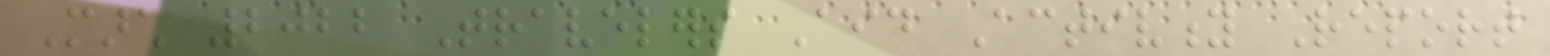March 2022 Travelers Aid Activity Report
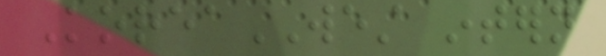KoreaWEST intern
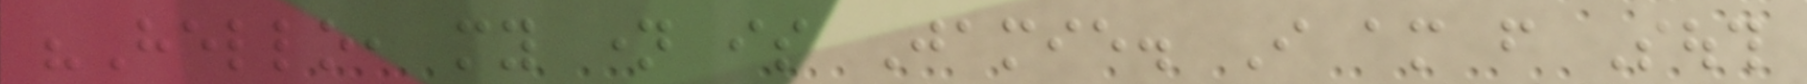"Hello, my name is Jamie. I am from South
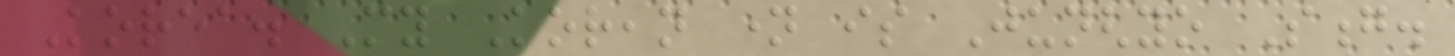Korea. My Korean name is Junghyo Song.
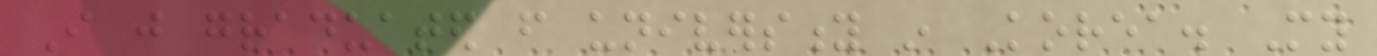I just graduated from university in Korea. My
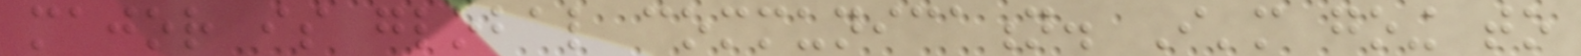major is global communication. I'm going to
